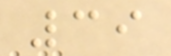39
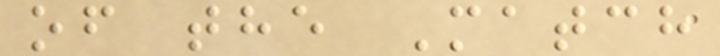of the Match
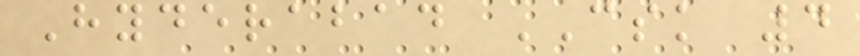Hyderabad CSK 4
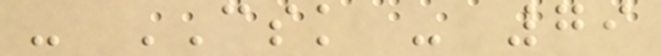- CSK - 79
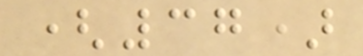(37)
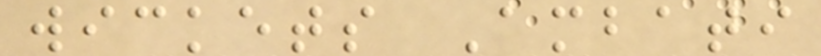wickets Ambati
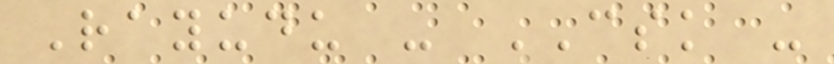Rayudu - CSK -
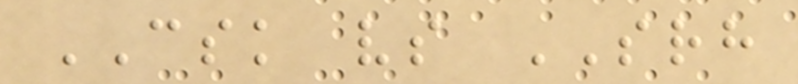CSK vs SRH
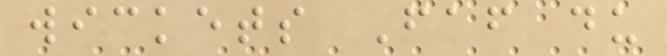wickets Faf du
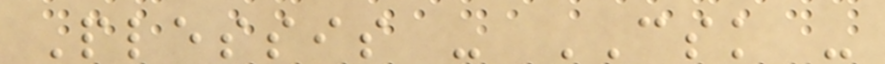Plessis - CSK -
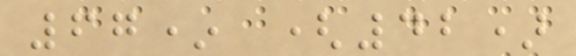67* (42)
